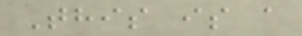This is a
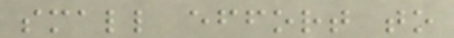small effort to
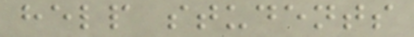help students
